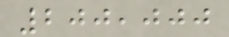200,000
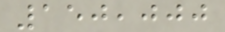150,000
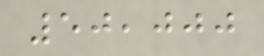50,000
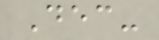Dec-
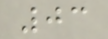03
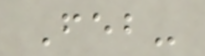Feb-
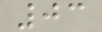03
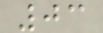03
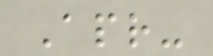Apr-
